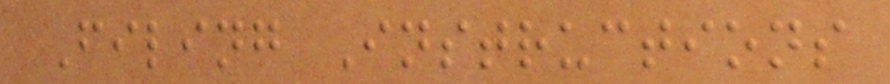Filing Instructions
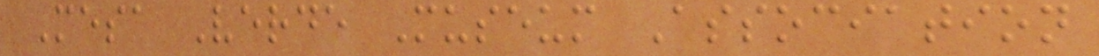Mesa Verde Museum Association
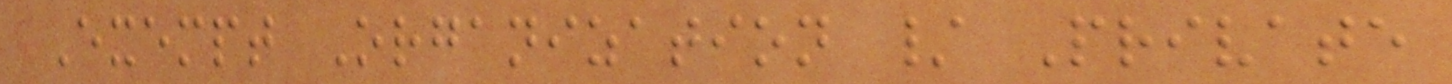Exempt Organization / Private
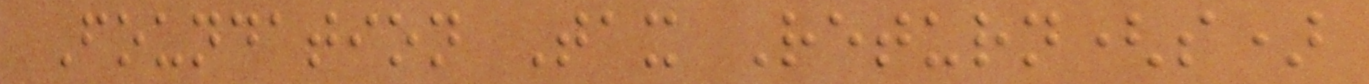Foundation Tax Return(s)
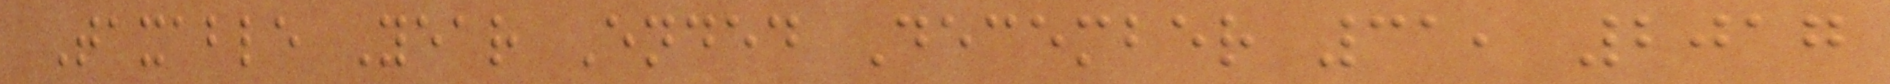Taxable Year Ended December 31, 2017
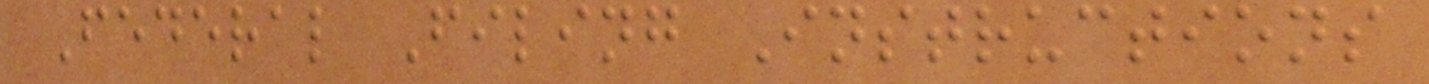Federal Filing Instructions
